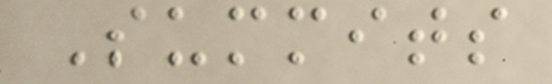Summits
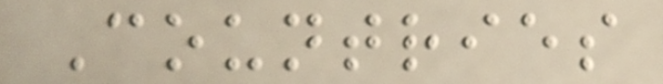Countries
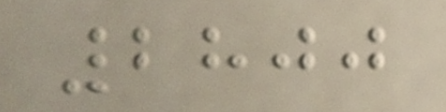2800
